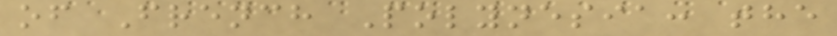of French Polynesia: the
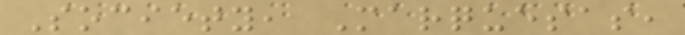Society, Marquesas,
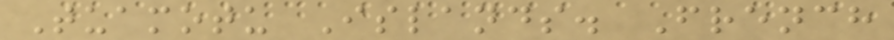Tuamotu Islands. French
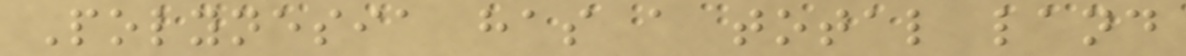Polynesia has a total land
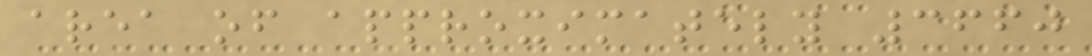area of approximately 3660
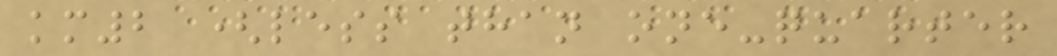km2 (less than one-quarter
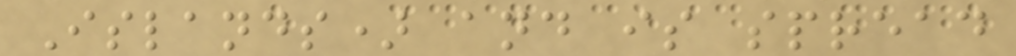Islands) and is spread
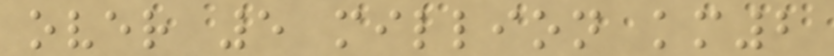over 5 million km2
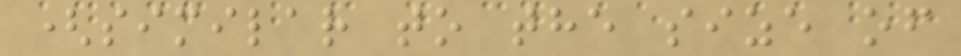(similar to the size of
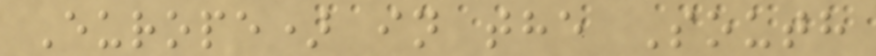Europe) in the South
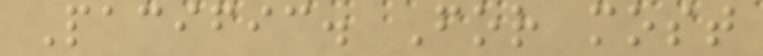Pacific. For most
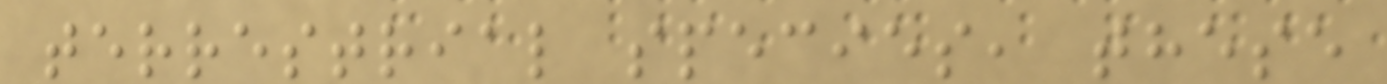terrestrial species, these
